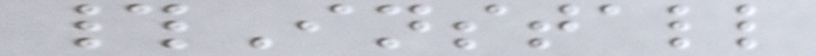#Install
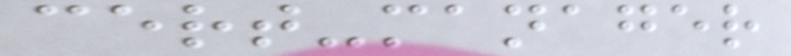cert-manager
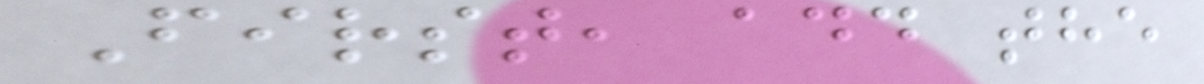First, add the
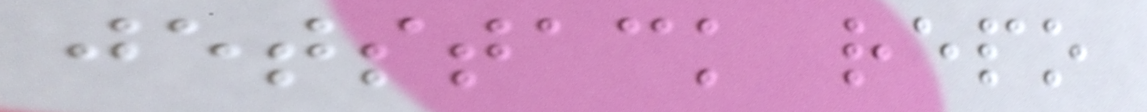jetstack repo
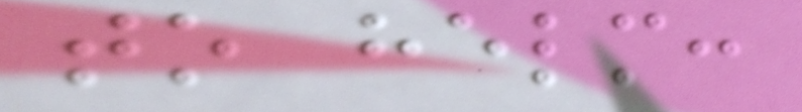to helm:
